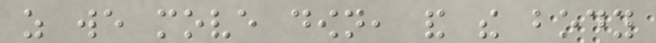as we move down, and the body
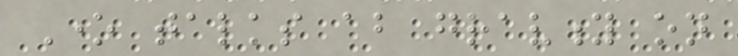One talks about gravity on
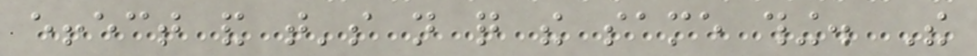effect and that's not quite the same thing. The
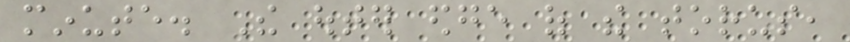minute. The outer edge of the torus,
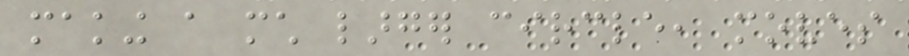making a much larger circle, moves
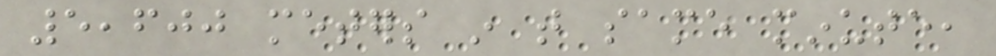5,600 meters in that same minute,
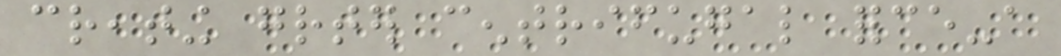creating greater centrifugal force-a
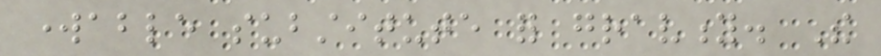workable substitute for gravity. The
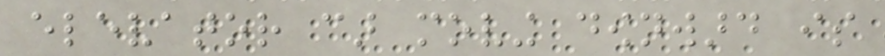elevator car moving downward is
